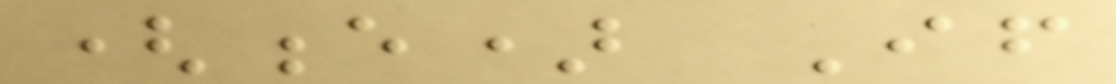(e) If
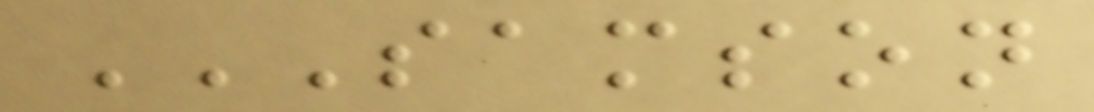SAMSON
